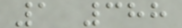1 388
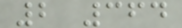2 364
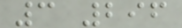3 296
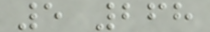5 268
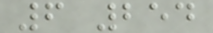6 254
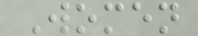Women
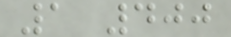1 400
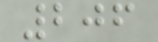206
